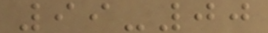99-00
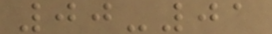00-01
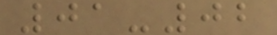01-02
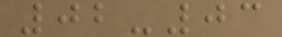02-03
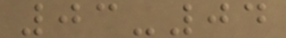03-04
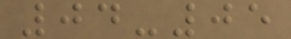04-05
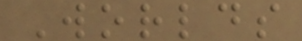Worlds
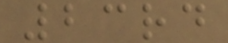23rd
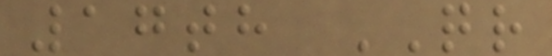17th QR
